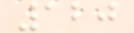120
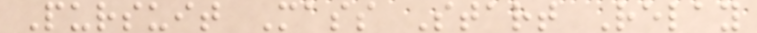Pursuit Mass Start Relay
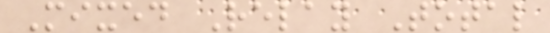Mixed Relay Total
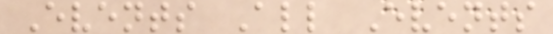Events All Events
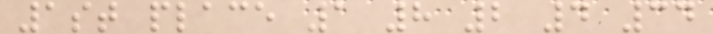1st place 1 8 2 4 34
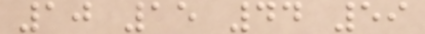10 15 44 59
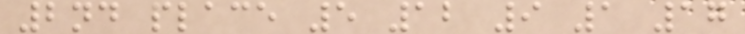2nd place 5 12 9 1 17
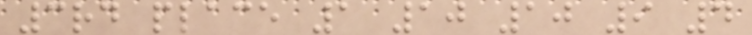3rd place 1 10 10 9 4
